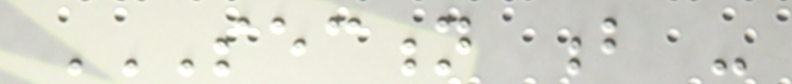SECTION B -
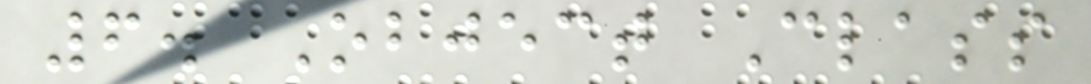6. Object Class
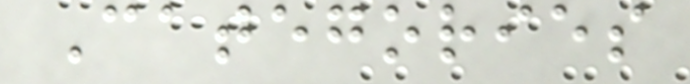Categories
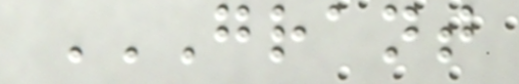GRANT
